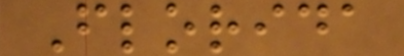Florida
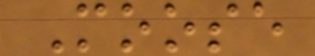Moose
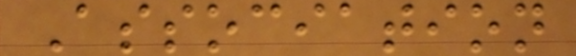Association
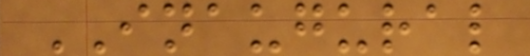INAUGURAL
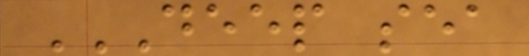DEEP SEA
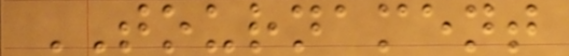TOURNAMENT
